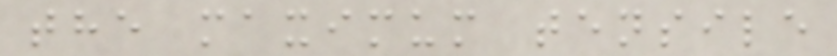the maximum tensile
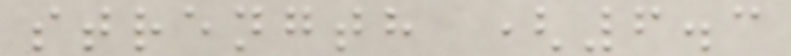strength (6.3
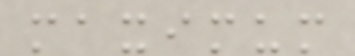maximum
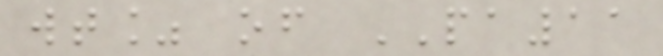wt% of PA11
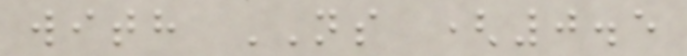with NS (0.5
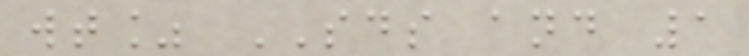wt% SDS and 1
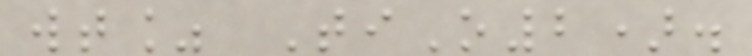wt% TiO2).
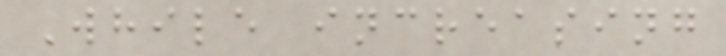While increasing
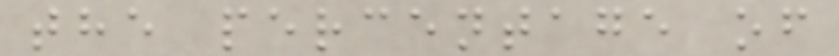the percentage of
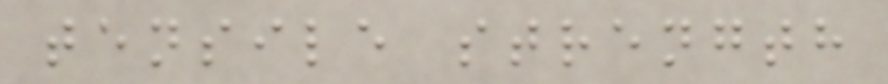tensile strength
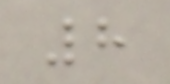8
